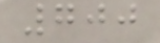700
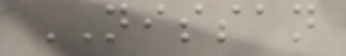NISSAN
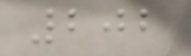202
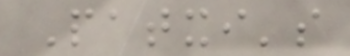Patxi's
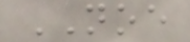NOE
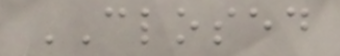CLOSED
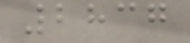2837
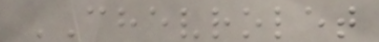CHEVROLET
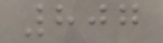807
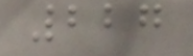227
